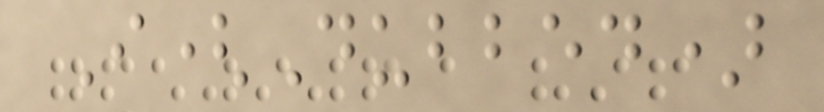I(Dubbed)
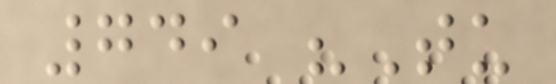749 "Tu
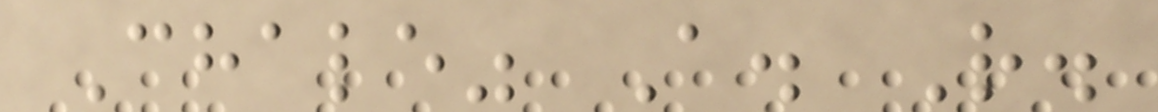Chale" A. R.
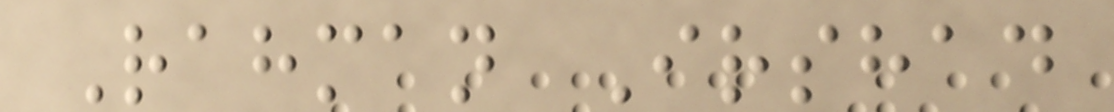Rahman Irshad
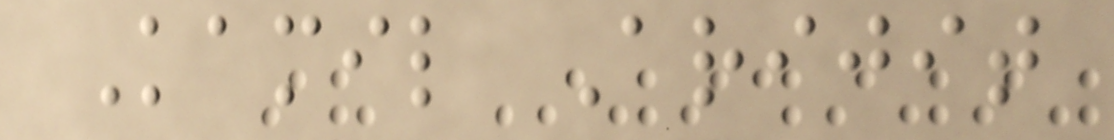Kamil Arijit
